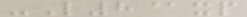-L8@xp
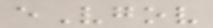eVgov
